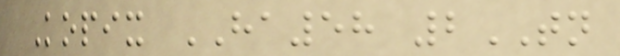Kopix HA58 2TN
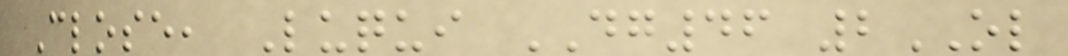Close, Luqui DG46 2OL
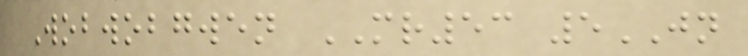Wobwobgwen MR53 5JN
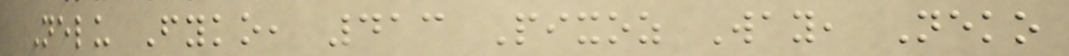Nelu Fyko, 413 Pixoz Way, Neko
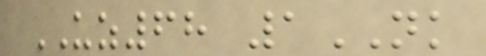UZ68 1NK
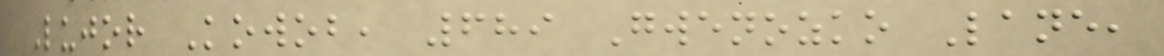Lujor Kowob, 689 Gwenozko Lane,
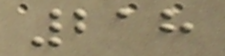218
